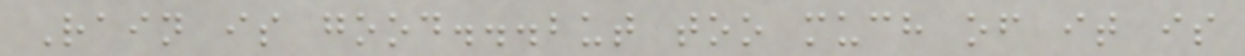Rain is good...but too much of it is
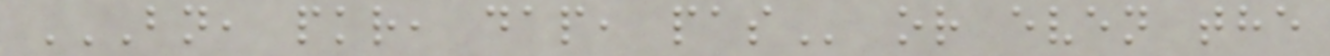BN, PKR, DAP, PAS or even the
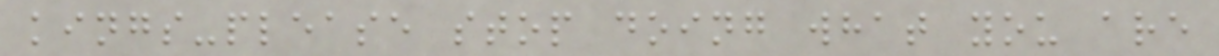kings-please stop doing what you are
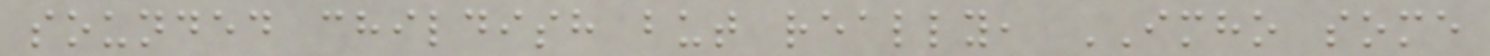sounded childish but really, IMHO some
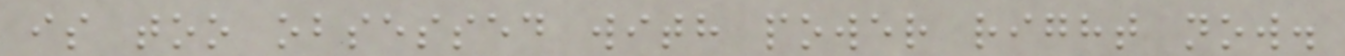is too obsessed with power right now.
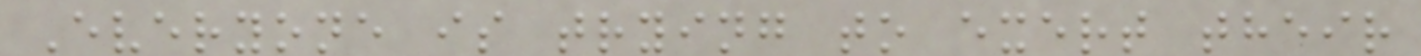Everyone is trying to exert their
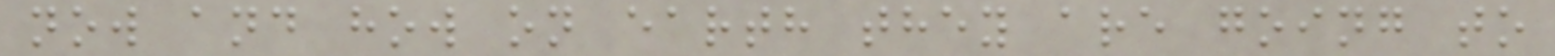now and how on earth they are going to
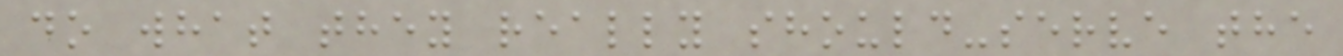do what they really should-serve the
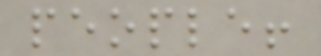people!
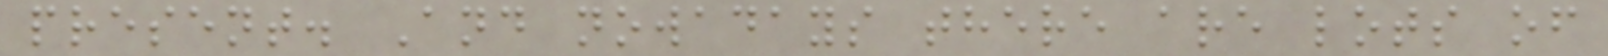present. And nowadays there are lots of
